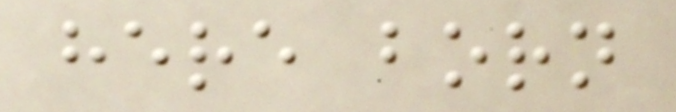here born
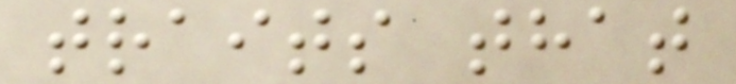traits that
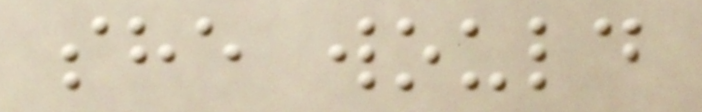she would
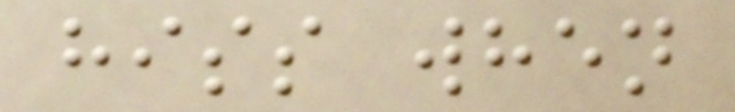hiss when
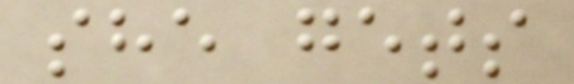she gets
